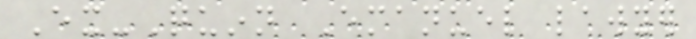Ex-Quinn Emanuel lawyer
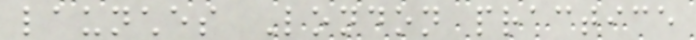launches London practice
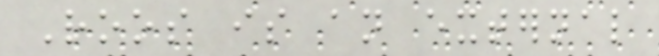Roos is an external
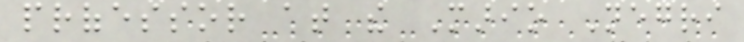professor at the Mario Negri
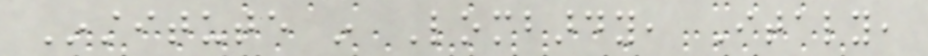Institute in Lombardy, Italy,
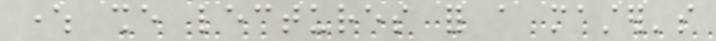where she lectures for a master's
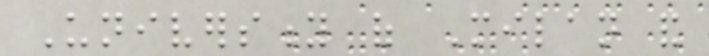University of Milan and
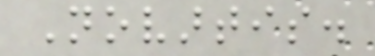Novartis.
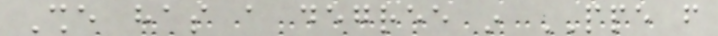She has a degree in PPE from
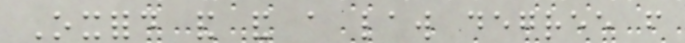Oxford and and a law degree from
